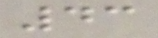43
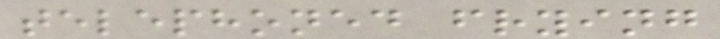telephoned frying
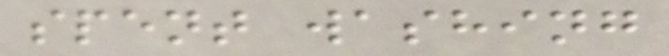spent washing
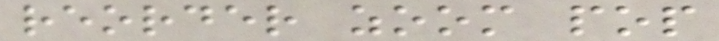reorder zoom pop
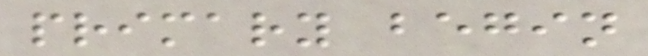primary begin
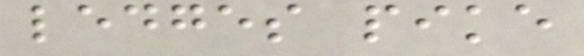ledges pike
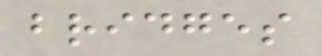bridges
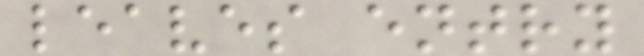leaves entry
